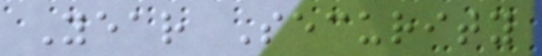Year Security
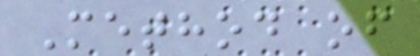Method of
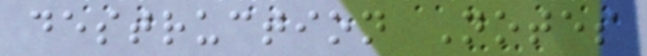destruction Notes
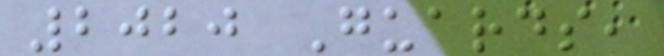2020 Guards,
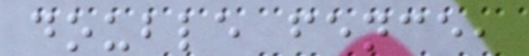double fence,
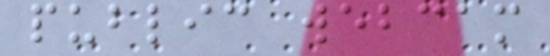public webcam
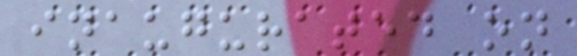inaugurated on
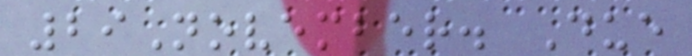29November. Due
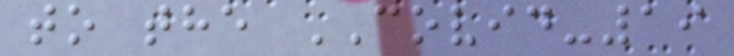to the COVID-19
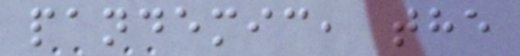pandemic, the
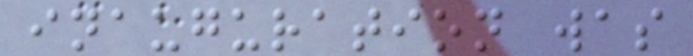inauguration was
